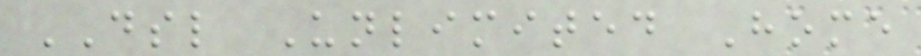DSL Unlimited Home
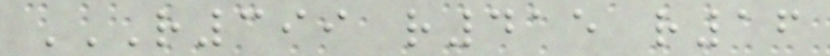R399 R415 R16
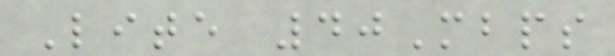Lite 40Mbps
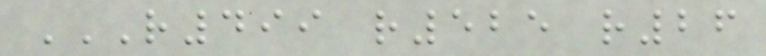R499 R525 R26
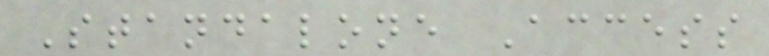Standalone Access
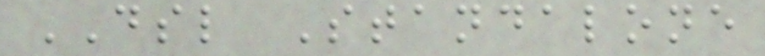DSL Standalone
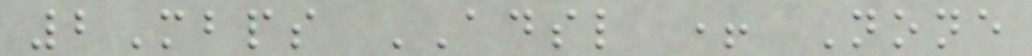2Mbps ADSL + None
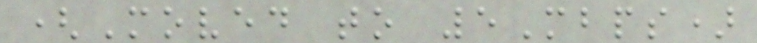(Moved to 5Mbps)
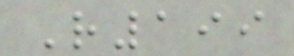R199
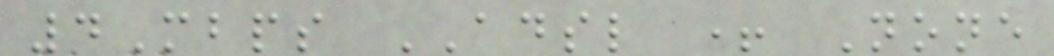4Mbps ADSL + None
